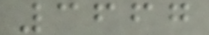3667
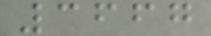3667
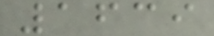1639
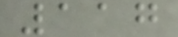117
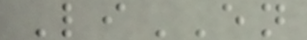LiEN
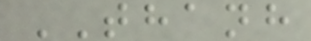THANH
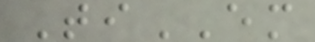TiEM
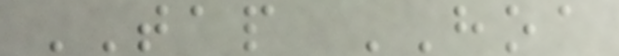TAP HOA
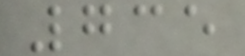735
